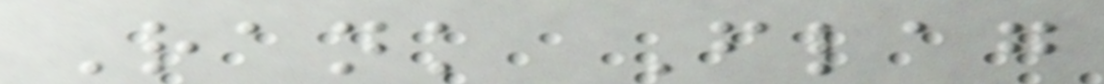Rank Flag
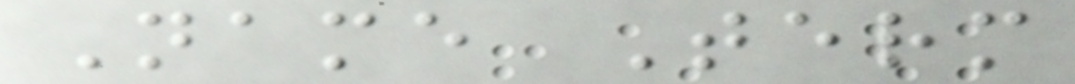Name Term
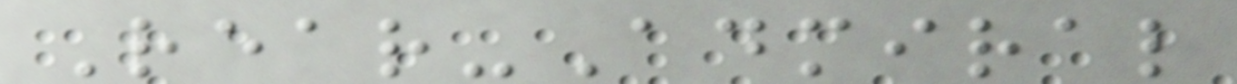Rear-Admiral
